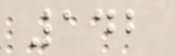142
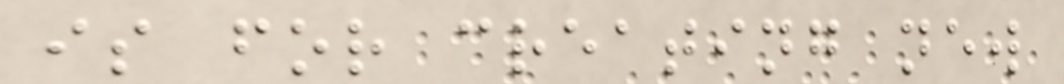is for creating new
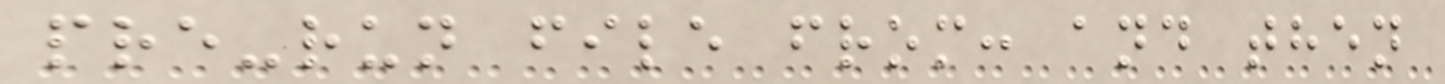pre-run file from: and then
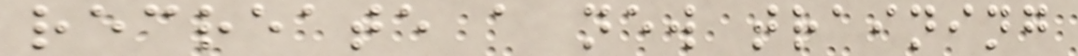recreate a new training
